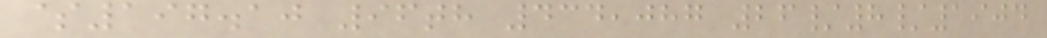$197.10 96th 434,087 26/8/1904
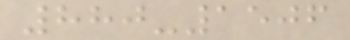880-1506
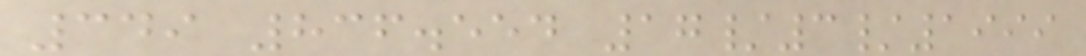349 836.554 17/3/1999
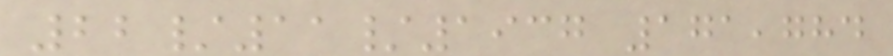22/11/1937 171,784
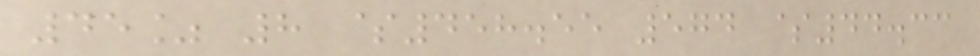45% 8 $458.55 574 $44.33
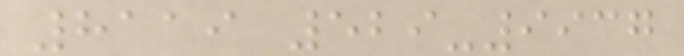8119 529-9937
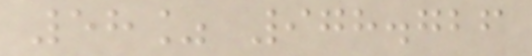58% 978.726
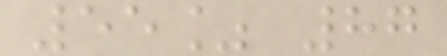55% 87
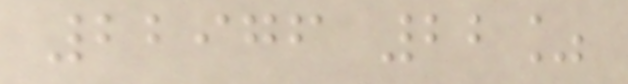22976 22%
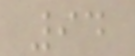94
